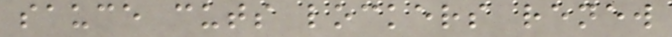sauce cuts lockers renew
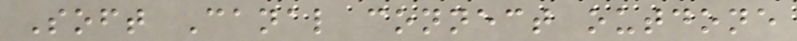Soft Canal connect outdone
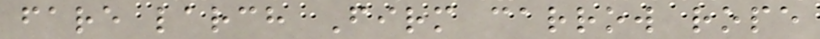fare larch Firm carrow rope
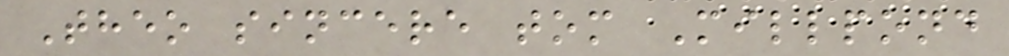Theo sincere tom Millpond
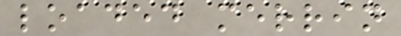loaded merrin
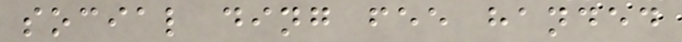social ding fee handed
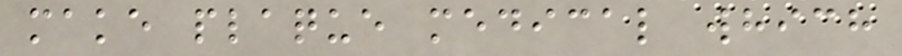make plaque medical which
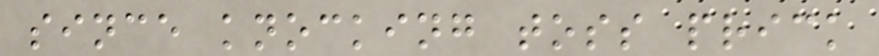since knocking toss prick
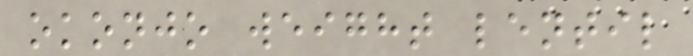okonjo weight lentil
